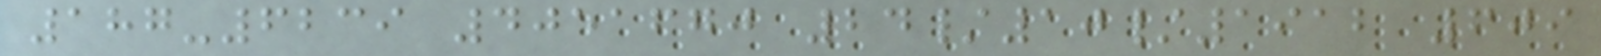187-6239 4051670 24/10/1912 609
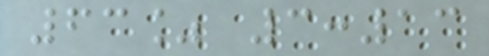63% 3:13
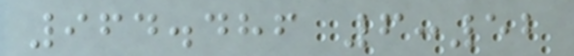964.486 6:52
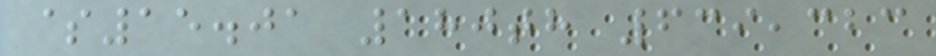$15.01 180th 639,323
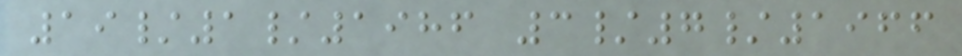19/1/1986 3/7/1966
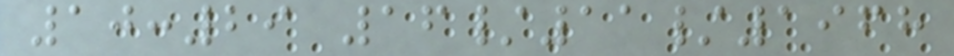10:29 16/11/1968
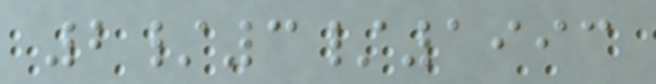2/3/1993
